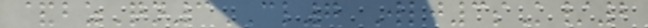&bzQn3CL7 Wlj3sK/2
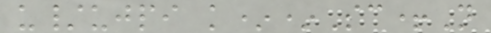u/ujpi k**Sc+N
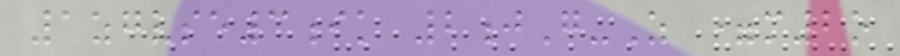1zgvse3ik 2jG-Z =m2o
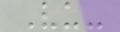Vu-
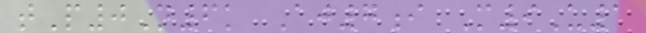tP0N6k Aj7i M9U1
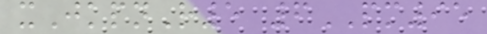xJkpnR5 6PM95
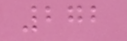272
